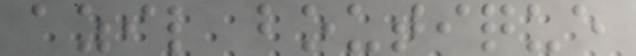azil boutique
